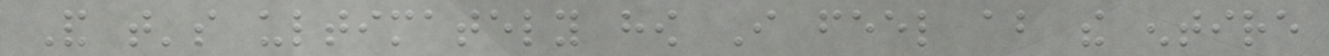And that's ultimately how I feel about the entire
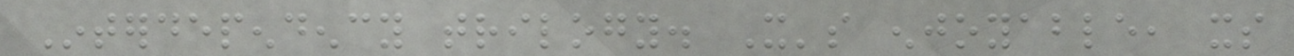Interdependency trilogy. It's enjoyable, its
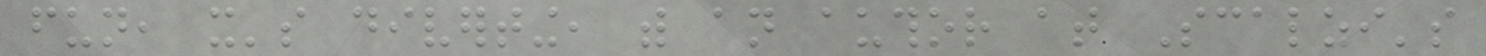fun, it's diverting, with an author at Scalzi's
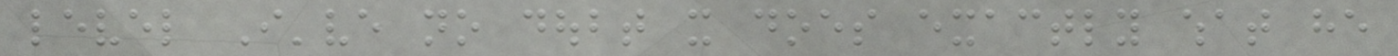level I've no doubt it does exactly what he
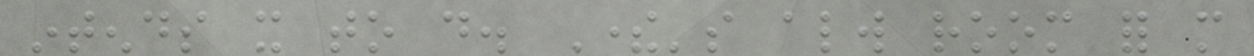intends it to do. There's always room for more
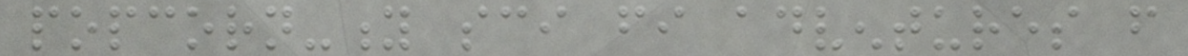popcorn-y sci fi adventures from
